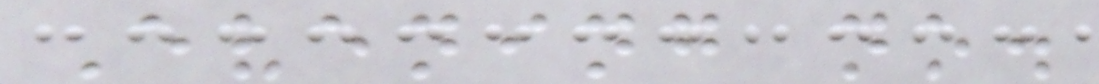Evening no.
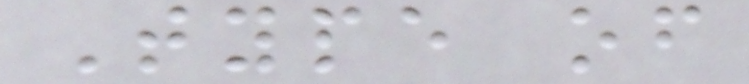Type of
